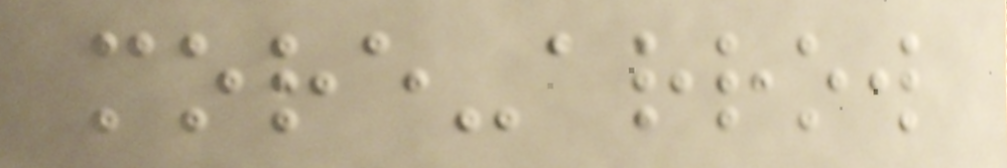more-arrow
